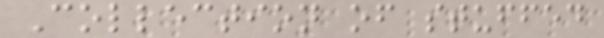Collection of stuffed
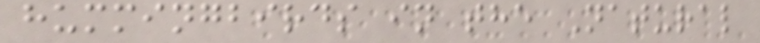hummingbirds in the Natural
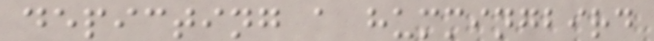depicting a hummingbird
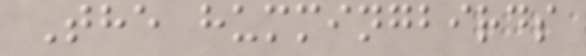The hummingbirds
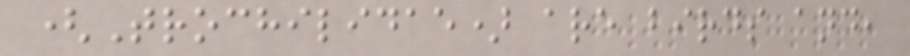(Trochilidae) are birds and,
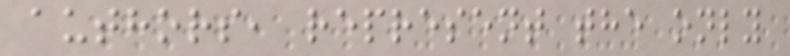authors, represent the only
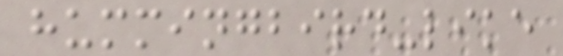hummingbird-like
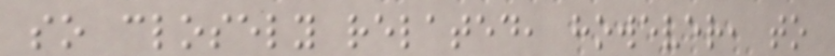so closely related, however, to
